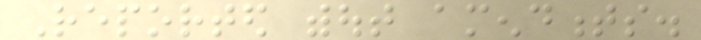Reported without amendments.
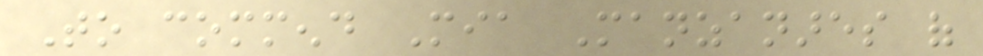To commend Mia Manzanares of
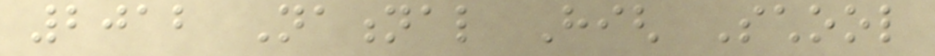2012 National High School
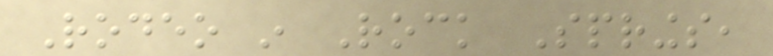Rodeo in Rock Springs,
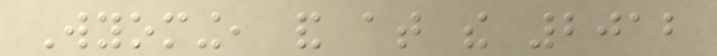Wyoming, and at the 2012
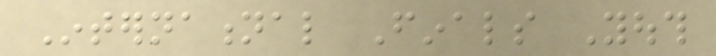International Finals Youth
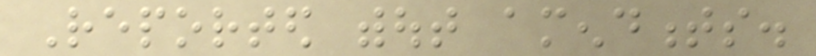Reported without amendments.
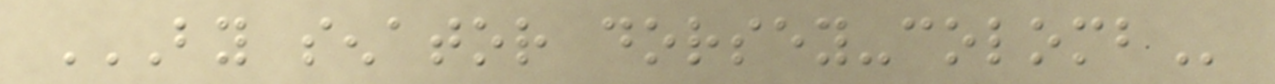BY SENATOR DORSEY-COLOMB
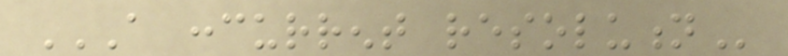A CONCURRENT RESOLUTION
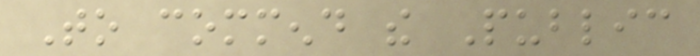To commend the Public
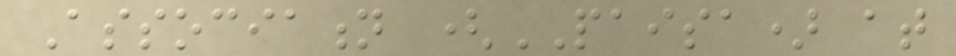Association (PAISA) at
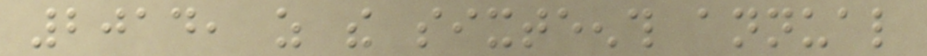2014, as the sixteenth annual
